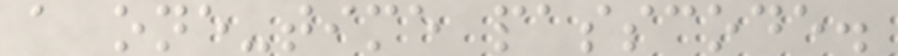a one-time passcode.
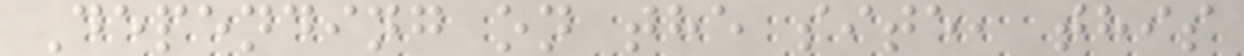Depending on the site, this
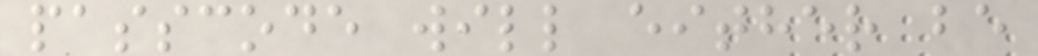passcode will either be
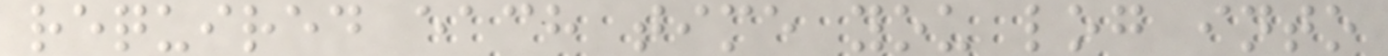required each time you log into
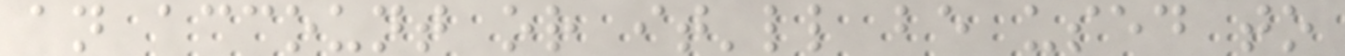an account or it'll be used to
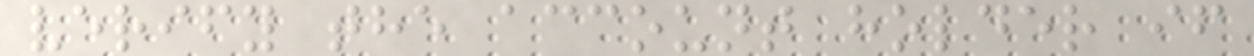verify the account holder if
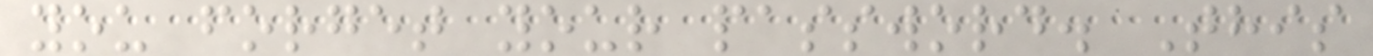you forget your password. This
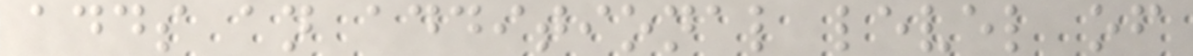adds an additional level of
